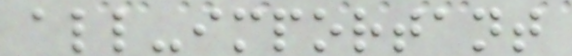all-important
